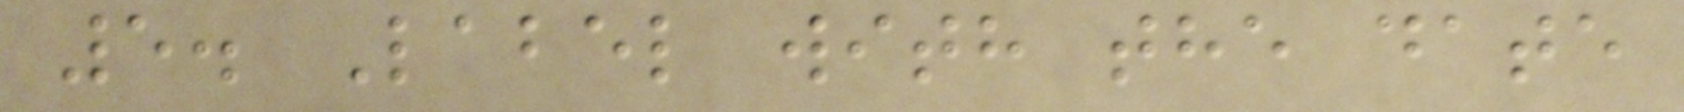5. Label with the date
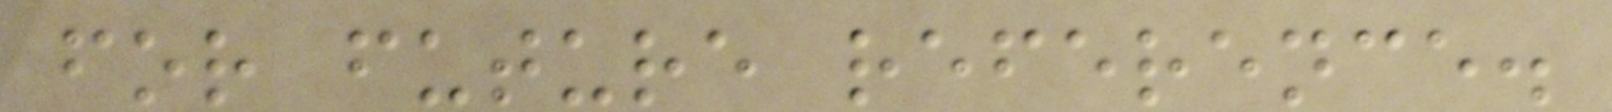for future reference.
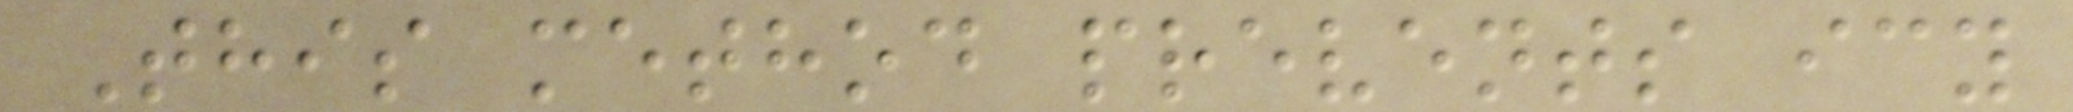This method prevents icy
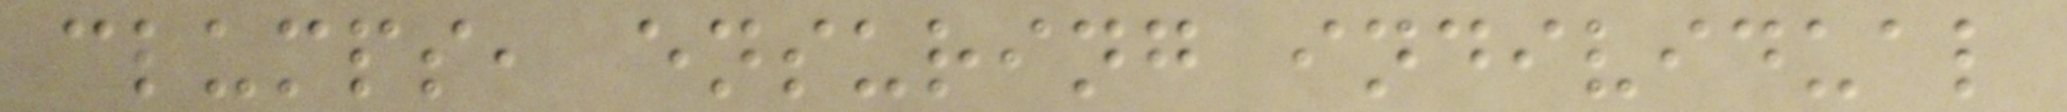clumps, ensuring individual
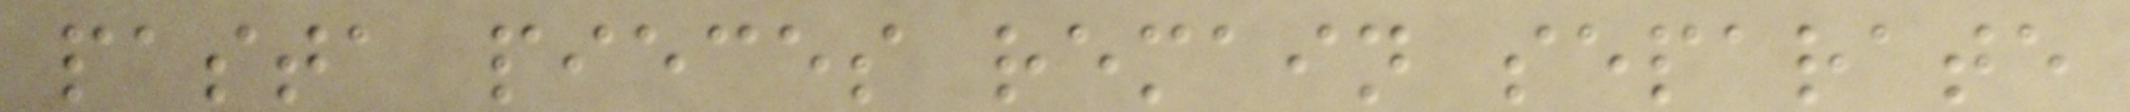pasta pieces remain separate
